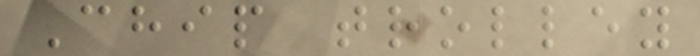Chip trolley
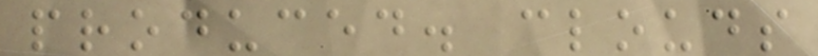produced. clouds
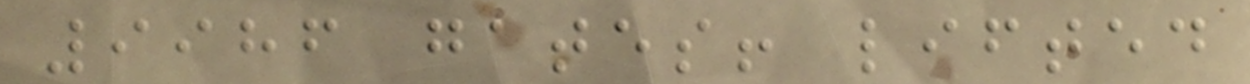9986 gates! lifted
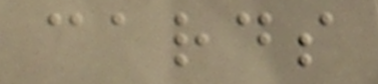cards
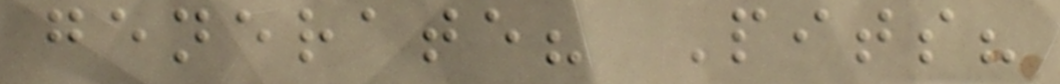generate? Pits?
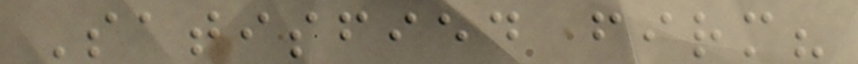Satisfied firm?
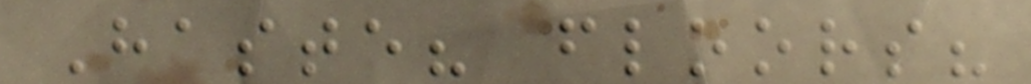Haste? floors?
